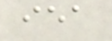iea
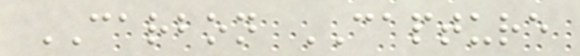CARBON CAPTURE
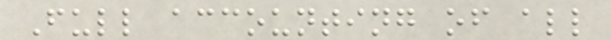Full accounting of all
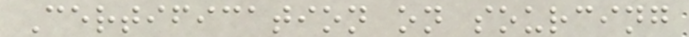Certification on sourcing
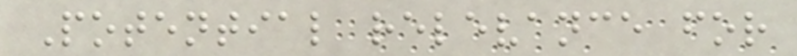Potential relevance for
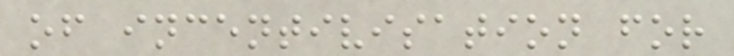of incentivisation for
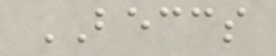BECCS
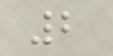2
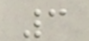3
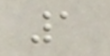1
